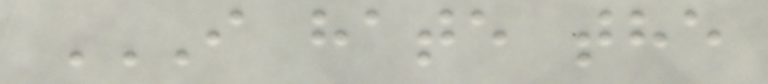I HATE THE
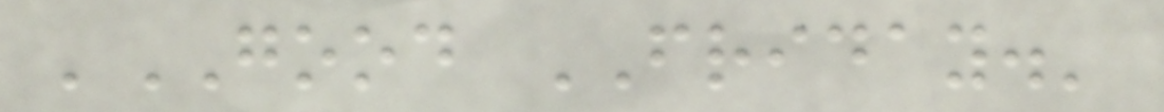'GOOD FRIDAY.'
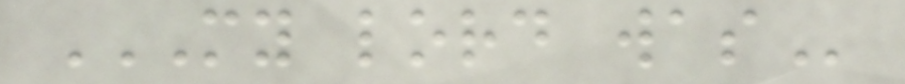MY LORD WAS
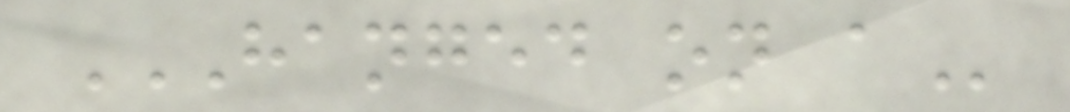HANGED ON A
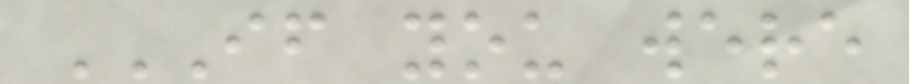IF YOU WERE
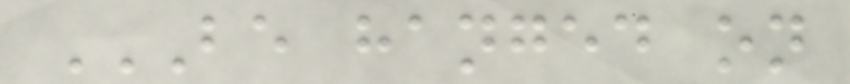BE HANGED ON
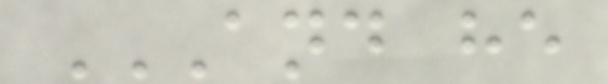AND HE
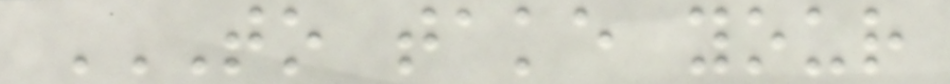TO TAKE YOUR
